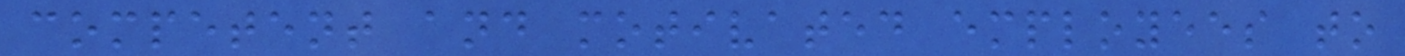competent and motivated employees to
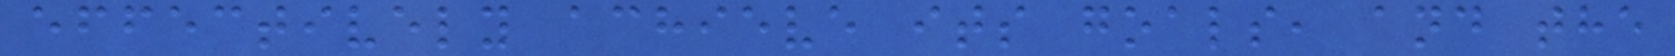effectively achieve its goals, and the
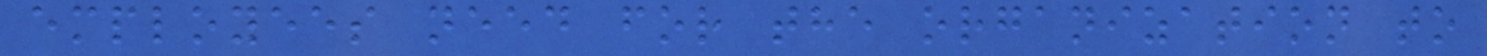employees need for the organization to
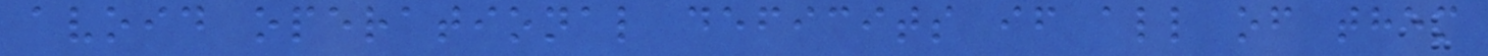avoid operational deficits if all of them
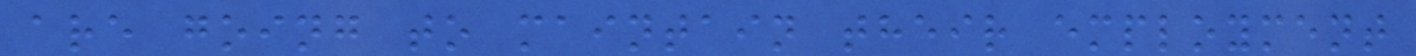are going to maintain their employment
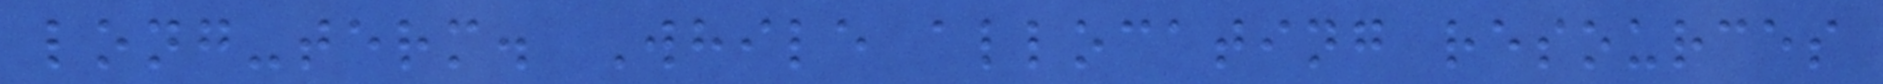long-term. While allocating resources
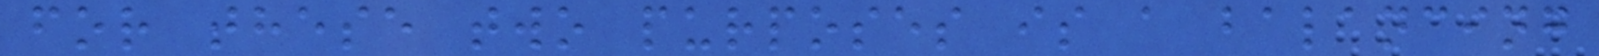for these two purposes is a balancing
